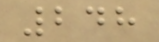248
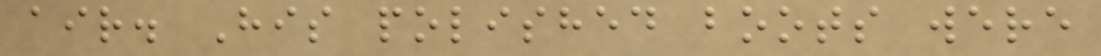air. His polished boots were
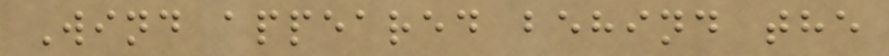Wind appeared behind the
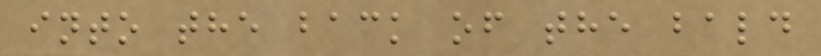into the back of the bald
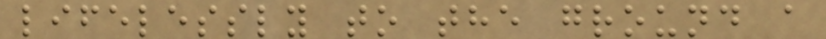lifelessly to the ground a
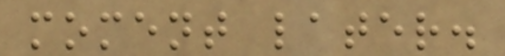moment later.
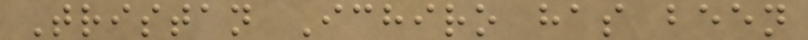Tristan Ichiro has been
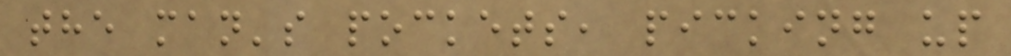the man's pockets, picking up
